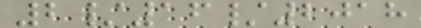2/16/2018
